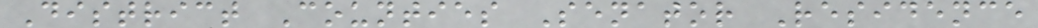District Counties Senator Residence
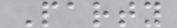Party
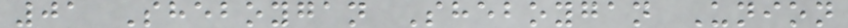01 Sheboygan Sheboygan Union
